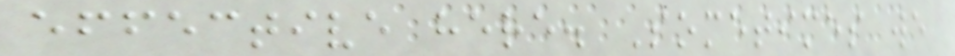effective here. Sometimes we
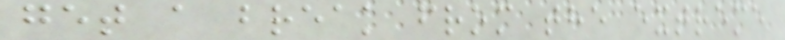get a break from the extreme
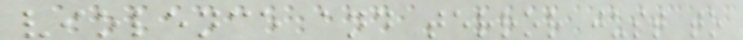violence and terror just to
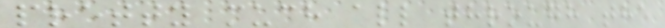pretty much all through the
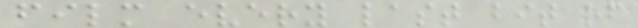film every last bit of
